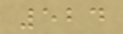524
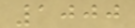1000
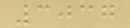3037
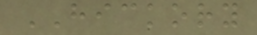HICKORY
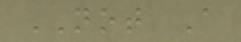NOT A
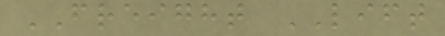FREIGHT LIFT
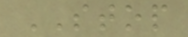STOP
